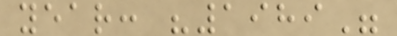year: "1989"
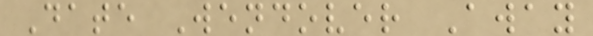Date Wendover Away
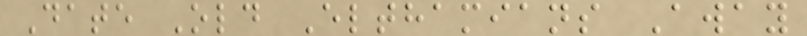Date Old Elthamians Away
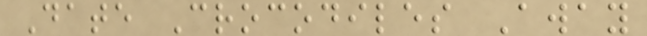Date Crocodiles Away
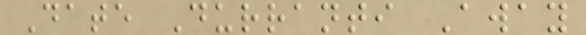Date Durranti Away
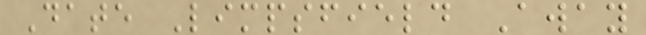Date Limpsfield Away
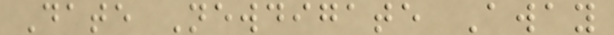Date Newdigate Away
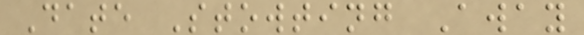Date Stowting Away
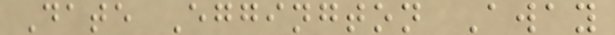Date Eggington Away
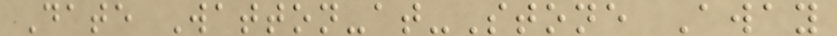Date Watton-at-Stone Away
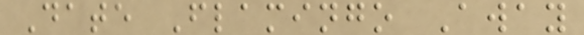Date Flamingo Away
